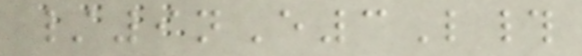/9nE3L#
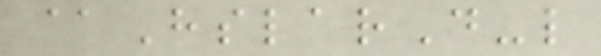@HslarD-l
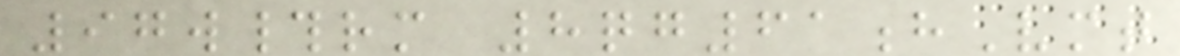97w#rm 8qg61hVmt
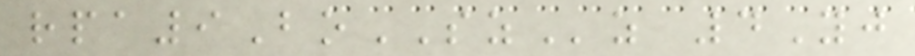rpa9BoSZz 4Yj
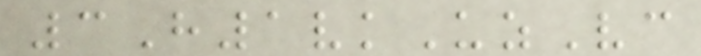3H1vkUzVc
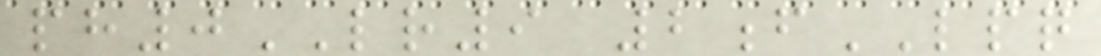ph0LR9 2fLPQ
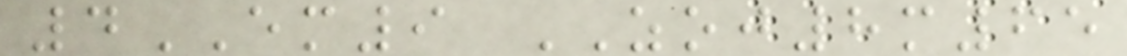4EM9 ZOJ8m65
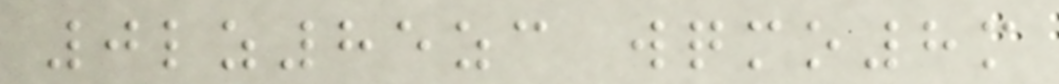0lz85zc wqmo8m
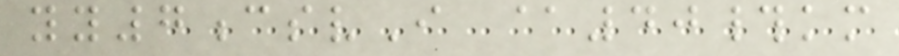yy7csvI @40#km
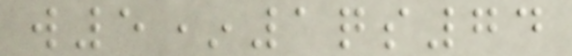w5*1qs74
